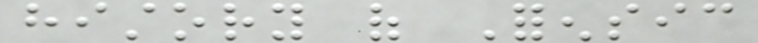history of Forensic
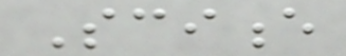Science
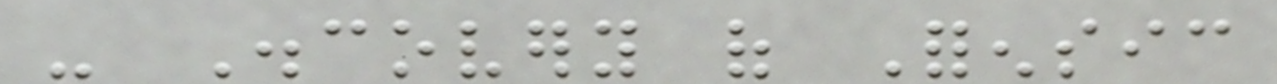- Discovery of Forensic
